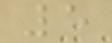5
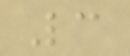3
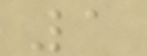1
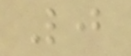0
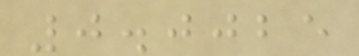0.0025
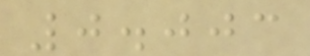0.003
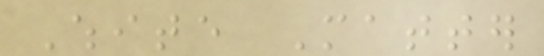White Matter
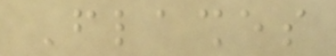Flashes
